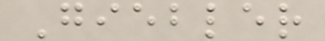Giebler
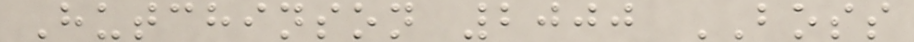Hutchinson 2000 BOSS
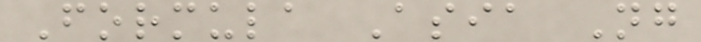Formula Asia Ng
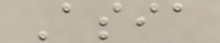Asia
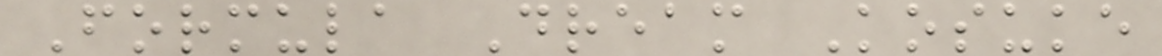Formula Dream Kosuke
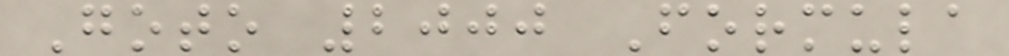Goto 2000 Formula
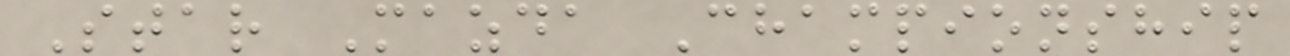Star Mazda Championship
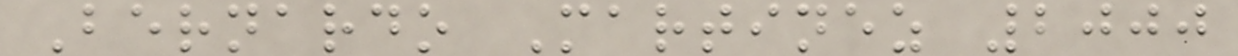Bernardo Martinez 2000
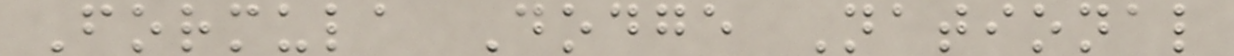Formula Dodge National
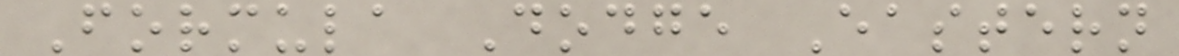Formula Dodge Eastern
